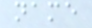name
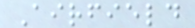Airfield
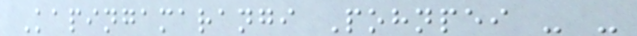Kapingamarangi Pohnpei - -
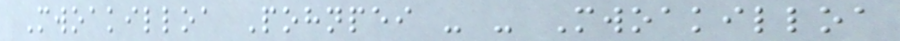Mwoakilloa Pohnpei - - Mwoakilloa
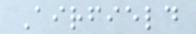Airfield
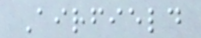Airfield
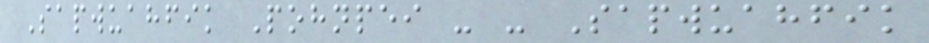Sapwuahfik Pohnpei - - Sapwuahfik
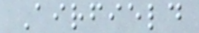Airfield
